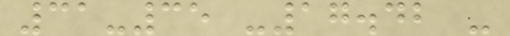31-35 -17.42 -
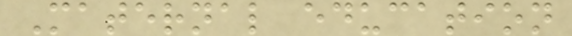Maternal education
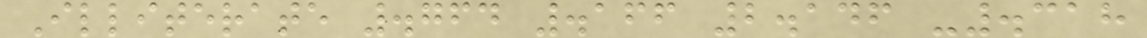Illiterate .764 .166 2.146 -.318
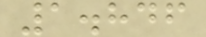1.846
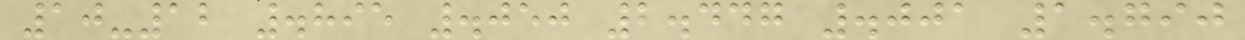10-12 .895 .050 2.447 .001 1.790
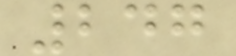247
